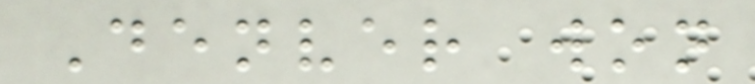Denver won
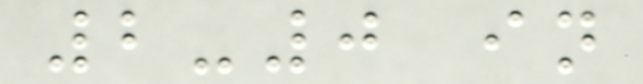2-0 in
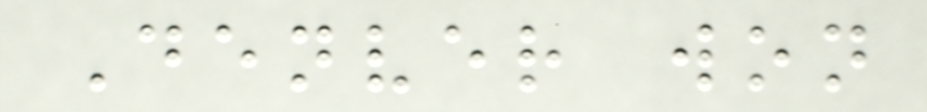Denver won
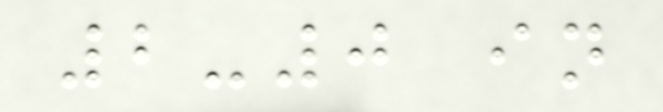2-0 in
